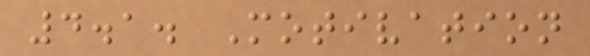4.1. Motivation
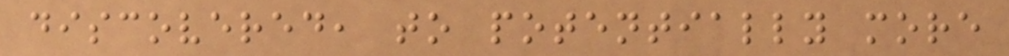discovered, to potentially more
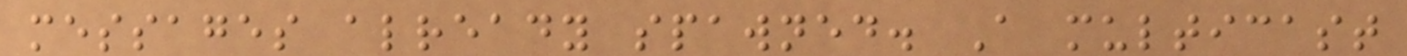messages already spawned. A multicast
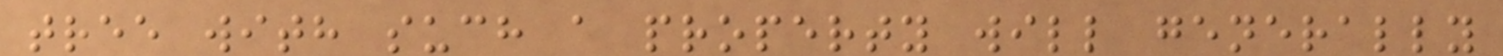tree with such a property will generally
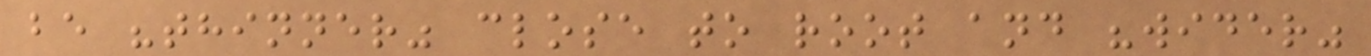be "thinner" close to root and "wider"
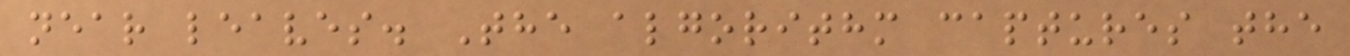near leaves. The algorithm captures the
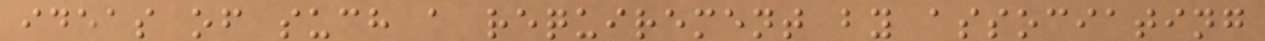ideas of such a requirement by associating
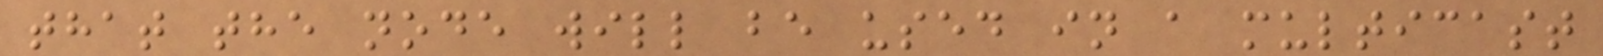that the node will be used in a multicast
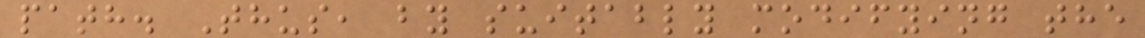path. Thus, by suitably modifying the
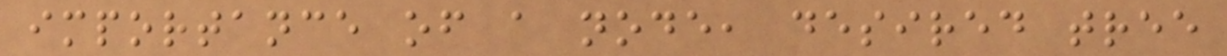importance of a node, desired tree
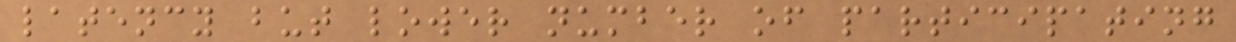latency but lower number of participating
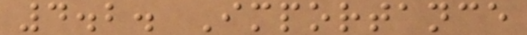4.2. Importance
